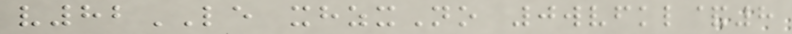v82LE xhzxNo 0wvfkl&8
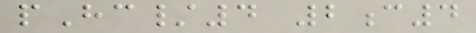pHc/4 2c4
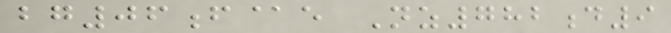bg06f@e Nz782d9
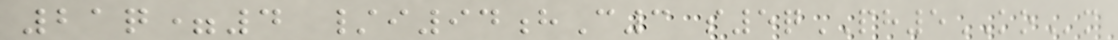21q=4 /i94hC3 s5qPH5KOm
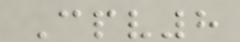Cpv8
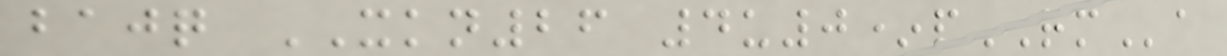bajq XKN26 4u0*pRMa
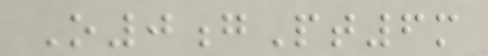O0gPt6m
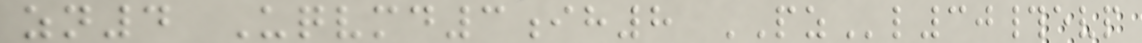zn4 Uqvmd3ih8 PZl30#evp
